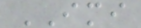IMI
